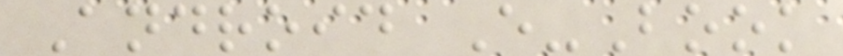Android E-Book
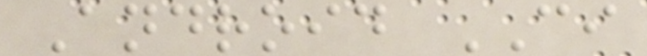Android CI
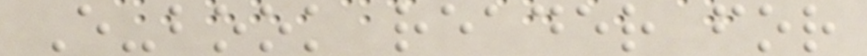E-book reader for
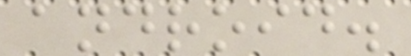android.
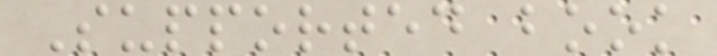Supported book
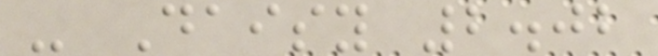- Daisy 2.02
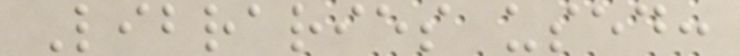Libraries used:
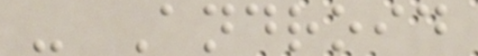- Android
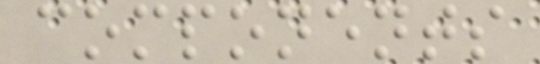components
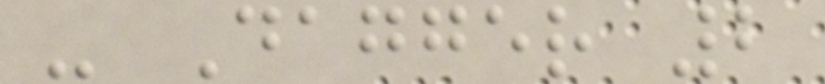- Dagger 2
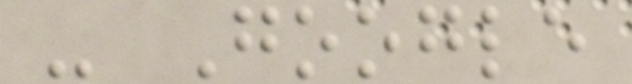- Google
